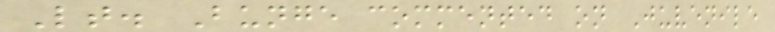Lt. Bunge commented on Juvenile
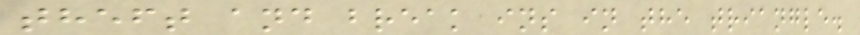theft and break ins in the triangle.
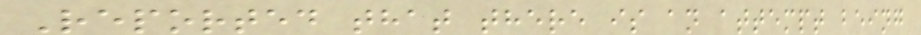Reported that there is an attempt being
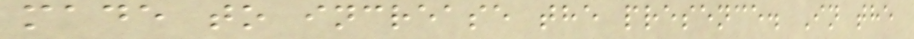made to increase the presence. In the
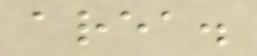area.
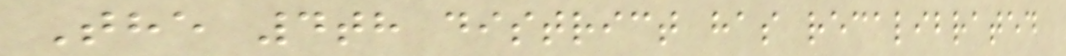The 4th district has recalibrated
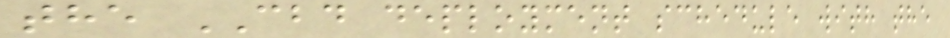the CBD deployment schedule with the
